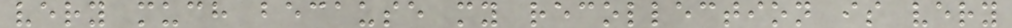very much because my recollection is very
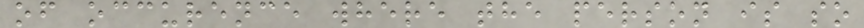of occurence where the person is so
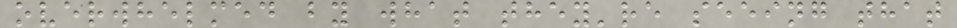overwhelmed by what they're seeing that
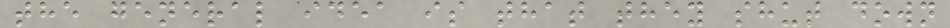the general idea is that they shut down
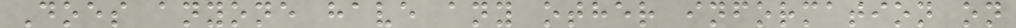Does anyone have any other information on
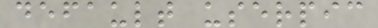default userpic
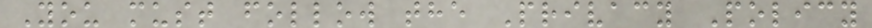You must follow the Privacy Policy
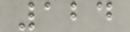124
